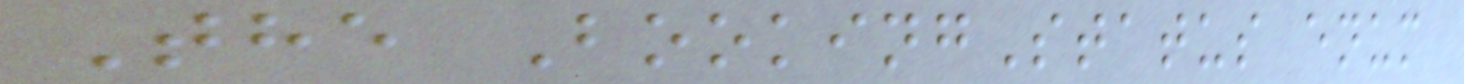The BookingStatus enum
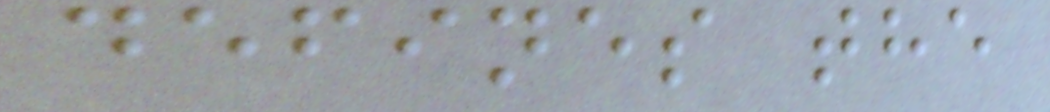defines the
